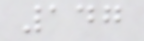147
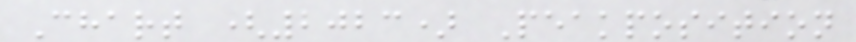Chart (2023) Peakposition
